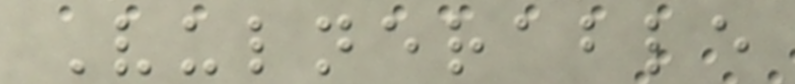Vulnerable
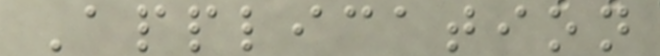Application
